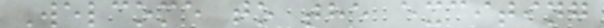Welcome to the exciting
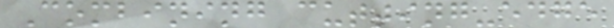Combining cutting-edge
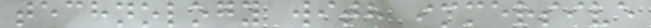technology with immersive
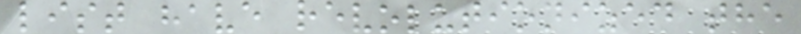list have revolutionized the
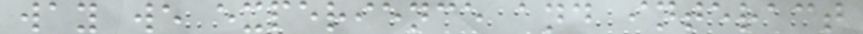way we experience and interact
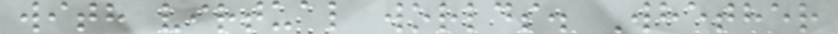with virtual worlds. Whether
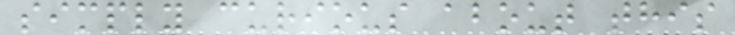simply curious about this
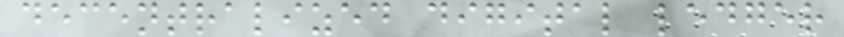decentralized digital ledger
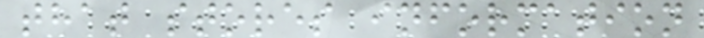that stores information
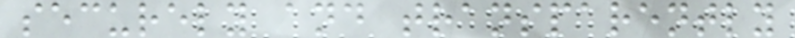securely and transparently
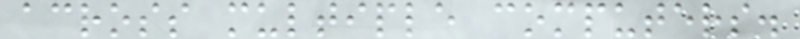across multiple computers.
